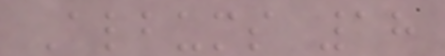Albums 18
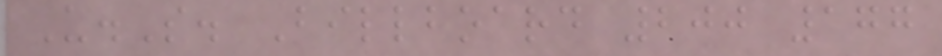U.S. Billboard 200 177
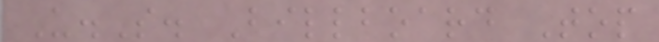U.S. Billboard Top
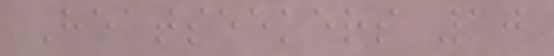Heatseekers 10
